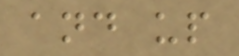and up
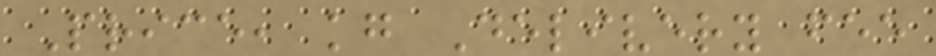Price, kg Delivery fee
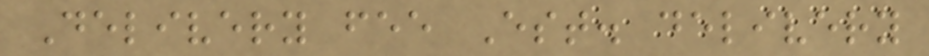Delivery fee Est. delivery
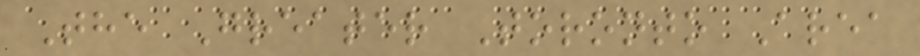The Greater Toronto Area
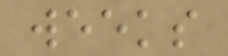weeks
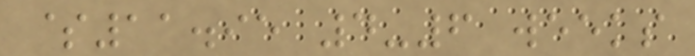$11.95 4-6 weeks
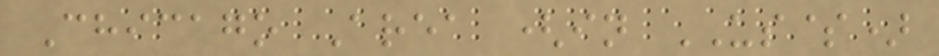Chicago Area (in US$)
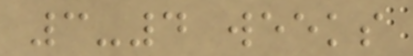3-4 weeks
